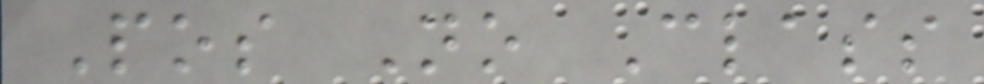Pos No Class
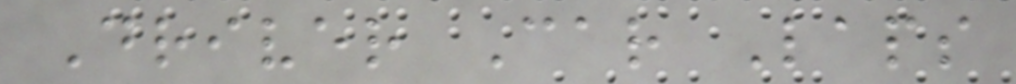Driver Car Laps
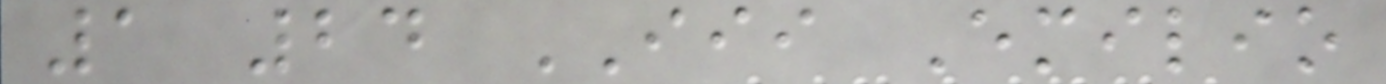1 24 III Emilio
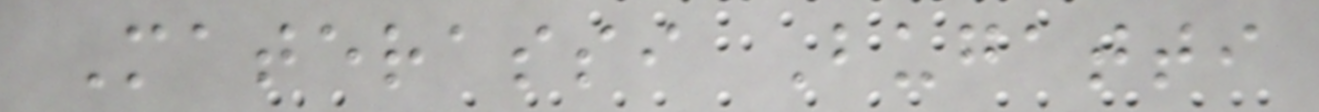Materassi Bugatti
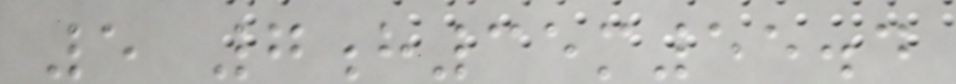5 7h35m55.4
